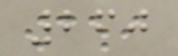260
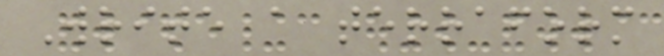Write a terraform
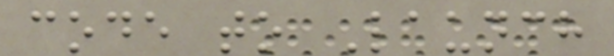code to Launch
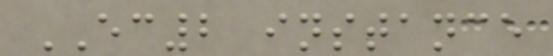EC2 instance
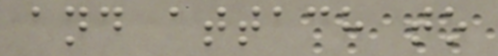and attach to
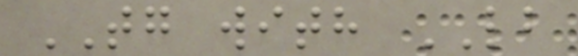TG with LB
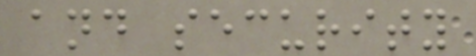and security
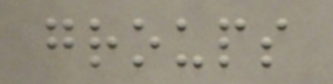groups
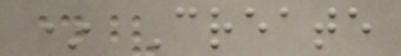* Create
